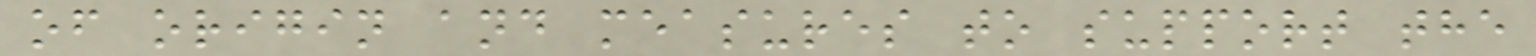of origin and measures to support the
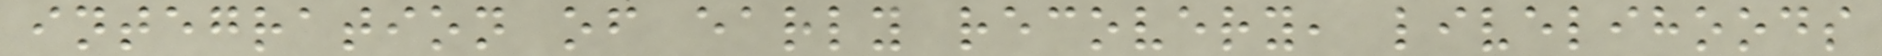integration of early recovery, livelihoods
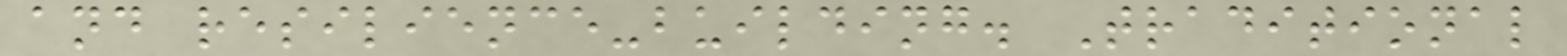and resilience-building. Traditional
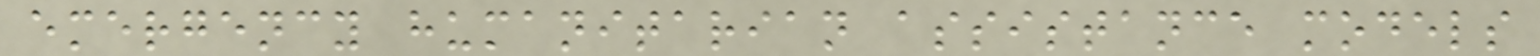emergency humanitarian assistance models
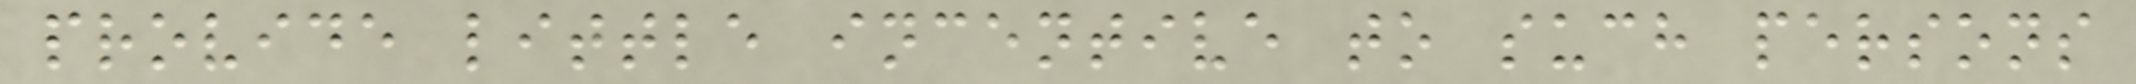provide little incentive to such persons
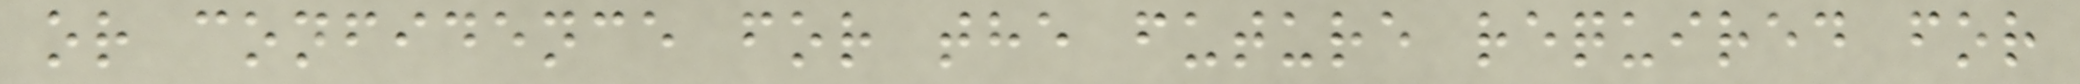or confidence for the future required for
